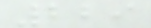229
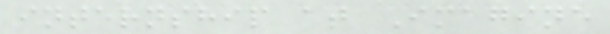internship at Imagine
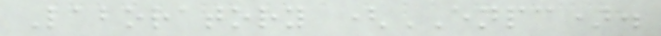Laboratory (ENPC).
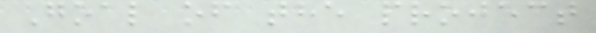Goal of the project
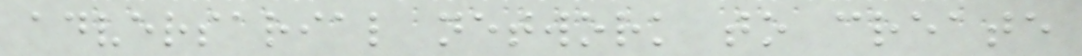adversarial network to create
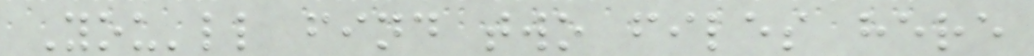You'll find two files here
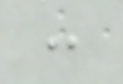:
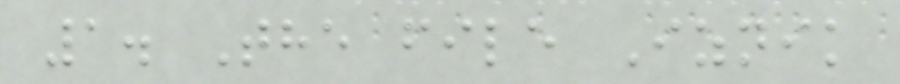1. The file Iznik
